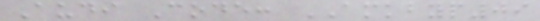Audi Code: AMKBYP09
